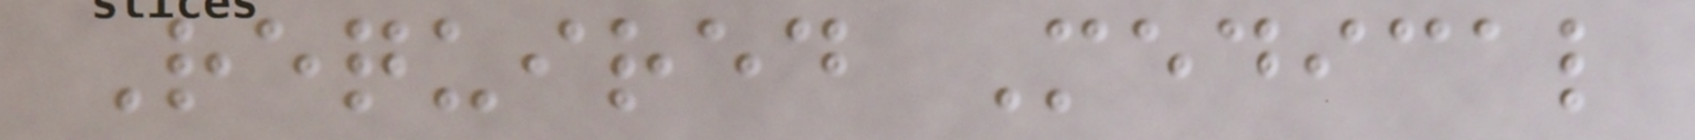Required Medical
